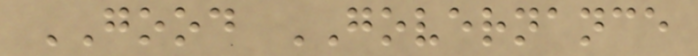GOOD GOVERNANCE
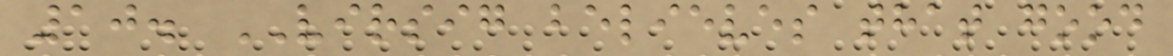10. VIRSIG believes that good
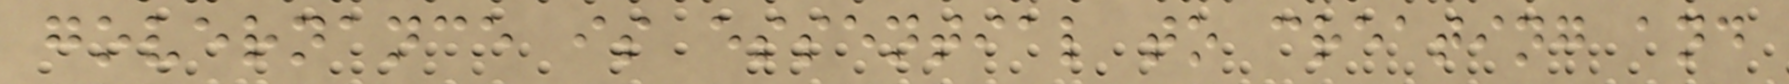governance is essential to creating and
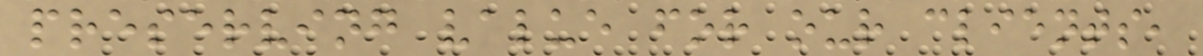preserving value for our clients,
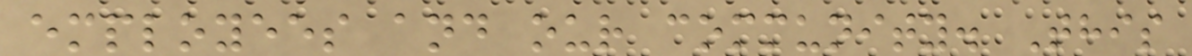employees and our community. This
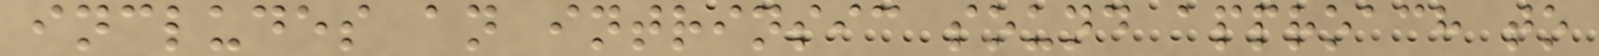includes an intrinsic sound approach to
